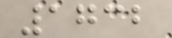1732
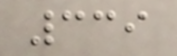339
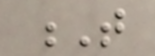T
